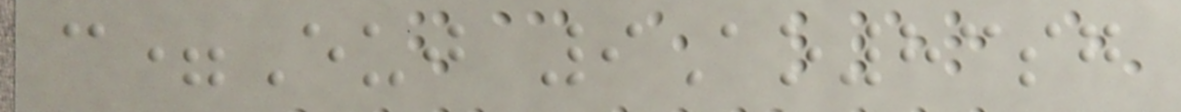c=Euj 9Ao83sg
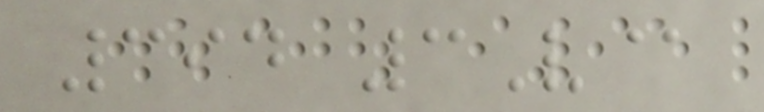394 3V@
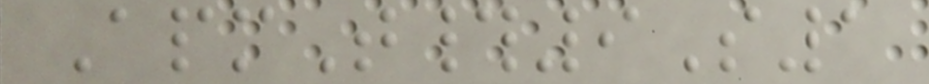ApmT#9S1
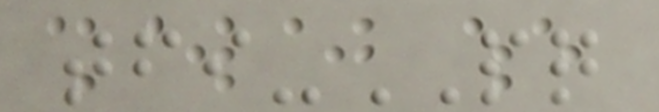tfi-PQ
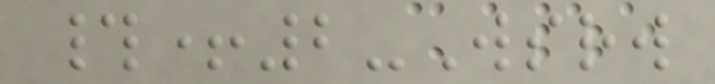#+2-Wsrw
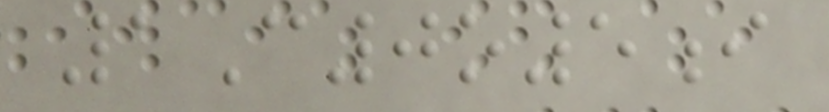1C0o5i
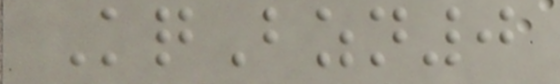KqBzn0
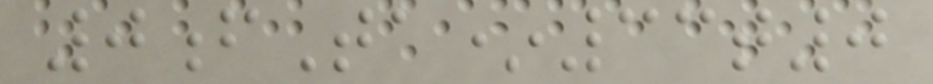0fTa*33t0
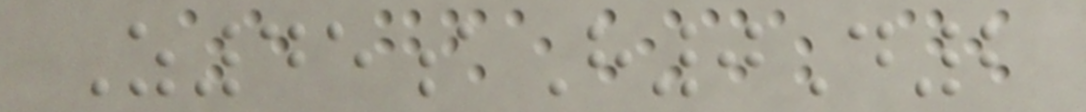Z45aH0D2
